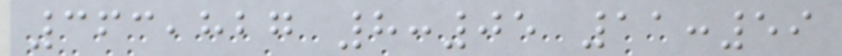363,827 8:05 11:59
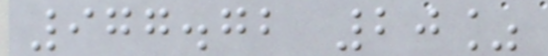977.72 20%
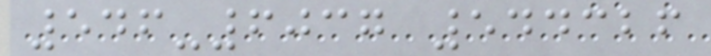546-6037 544326
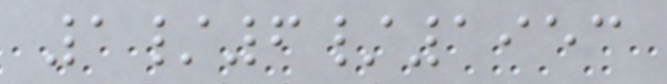1/6/1953
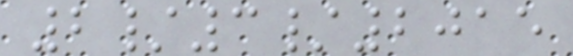2/3/2015
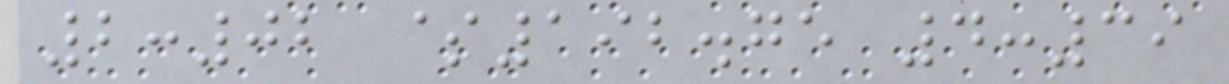2:02 $192.75 4:39
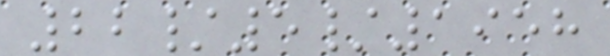22/5/1958
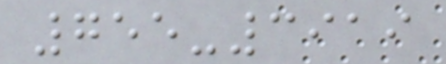755-3919
